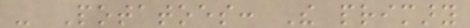- Potatoes: The primary
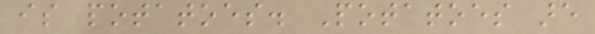is potatoes. Potatoes are
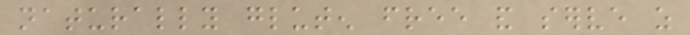naturally gluten free and serve as
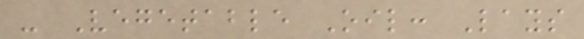- Vegetable Oil: Lays
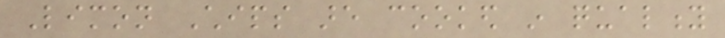Limon Chips are cooked in quality
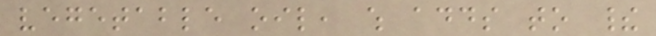vegetable oil, which adds to their
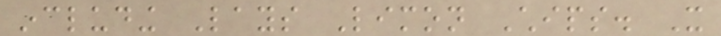including Lays Limon Chips. It
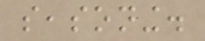seasoning.
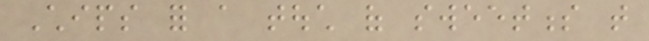Chips for a touch of sweetness that
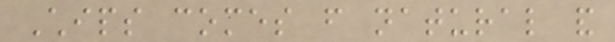Chips comes from natural and
